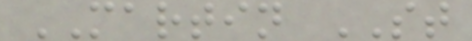MARTIN ST
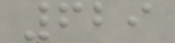629
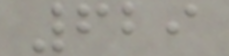629
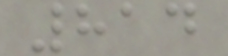814
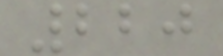220
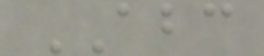ABC
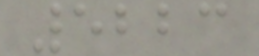5223
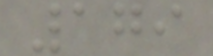179
